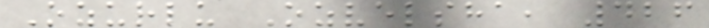Ozurlu Ozvelsha, 426
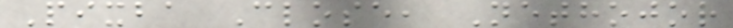Pixba Close, Nethojor
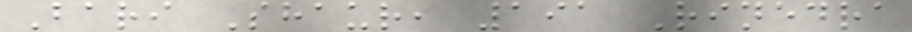Bari Shaur, 191 Rinedra
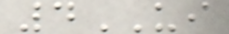4UI
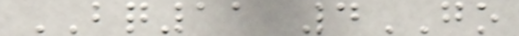BQ11 4GO
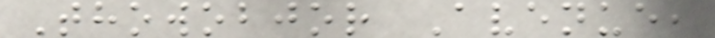Thowobjor Avenue,
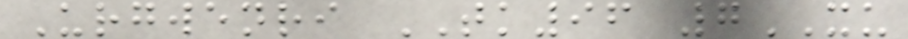Urgwenri TK96 7XU
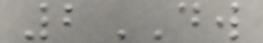2DW
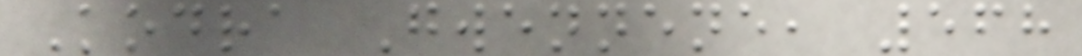Kodra Gwennene, 568
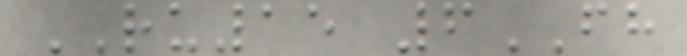RU15 6FH
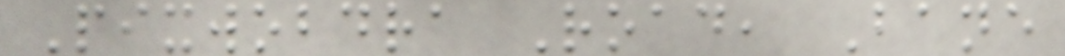Pixwobdra Road, Bane
